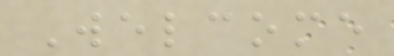Welcome
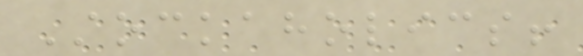Stockaholics!
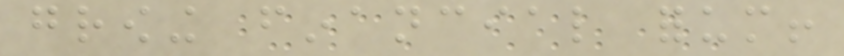growing financial forum!
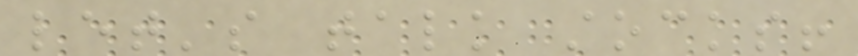let's talk stocks!
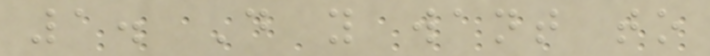1. Do you want to
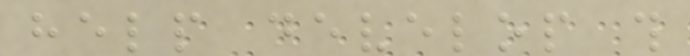help develop this
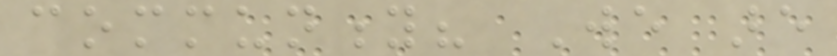community? We are
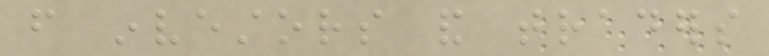from investors and traders
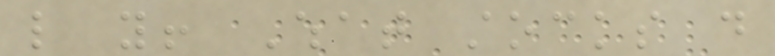like you! What stocks do
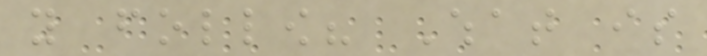you follow? What is
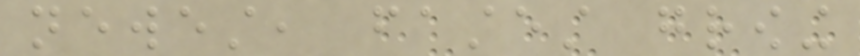newest, fastest growing
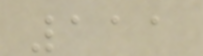111
